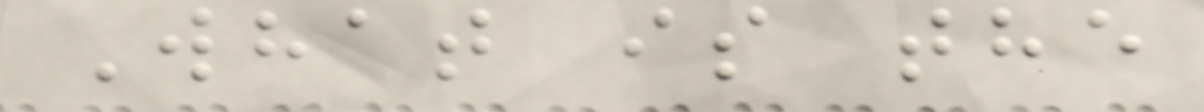What is the
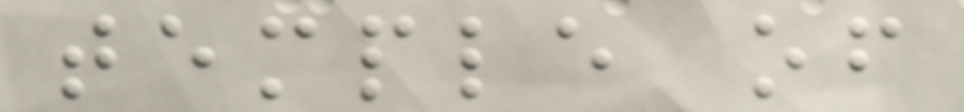temple of
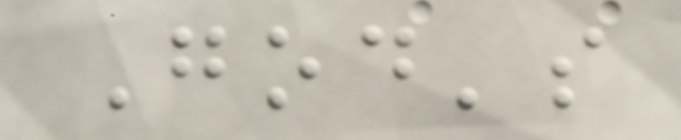God's
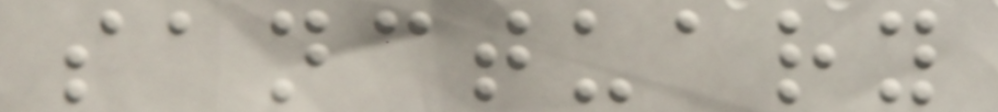sanctuary
